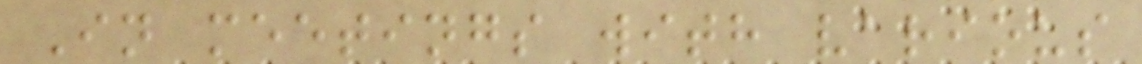In meetings with various
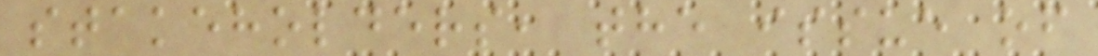stakeholders, the issue of
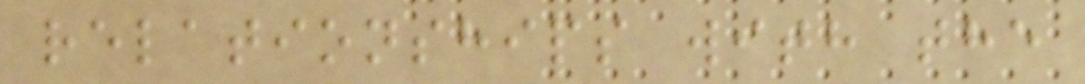relationships with the
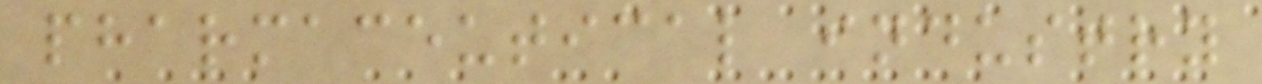pharmaceutical industry
